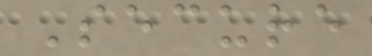Secure
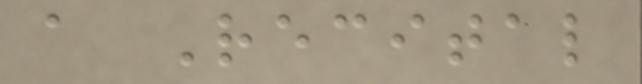a Recital
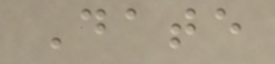Date
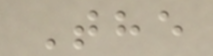The
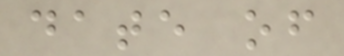date of
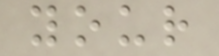your
